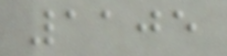1105
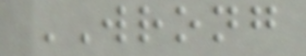WRONG
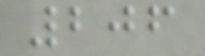206
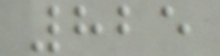825
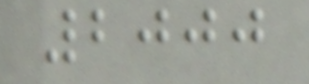2000
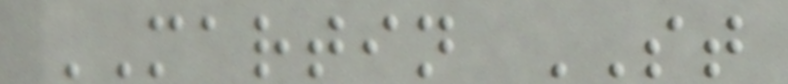MARTIN ST
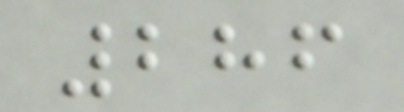286
